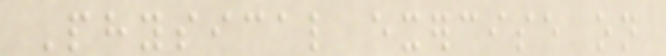Physical exercise on
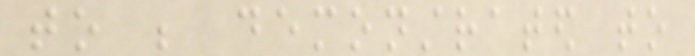to be demonstrated to
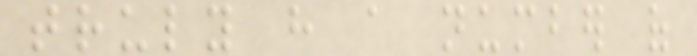truly have a number of
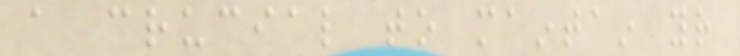a crucial to maintain your
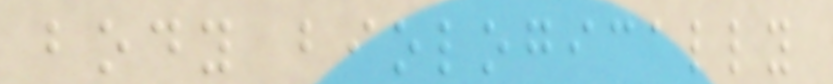body biologically
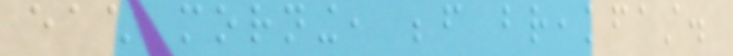each morning, before breakfast.
